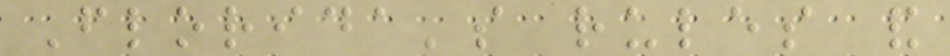Florida's rules and
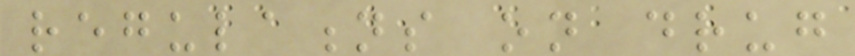regulations on drug
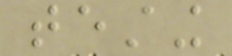testing
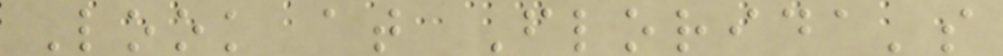Look at Florida's
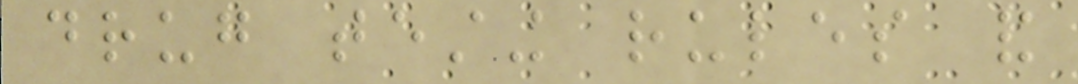drug testing rules and
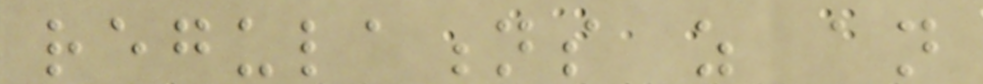regulations as an
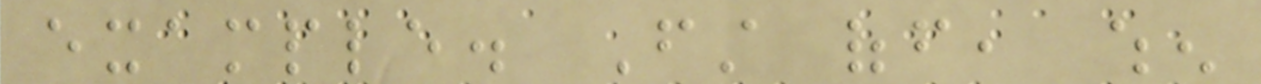example. First off, when
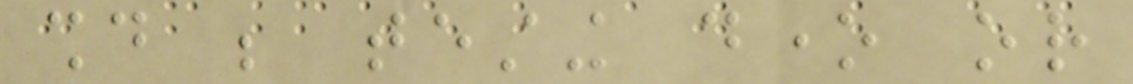should be testing done or
